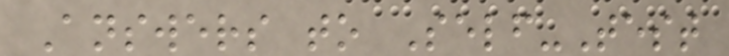Answers to Self-Test
